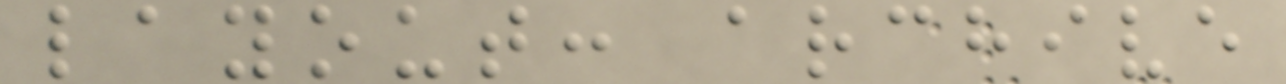layout: archive
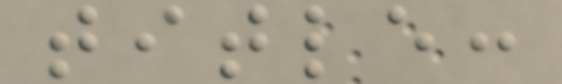title:
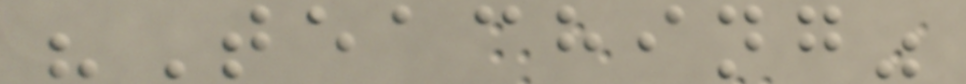"Teaching"
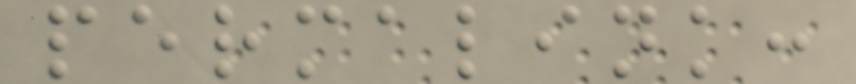permalink:
